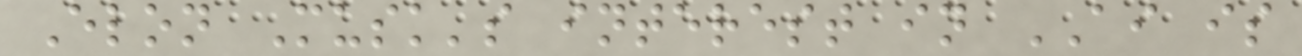Elon Musk's interest in AI is
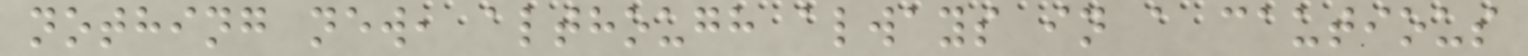nothing new, although always in a cautious
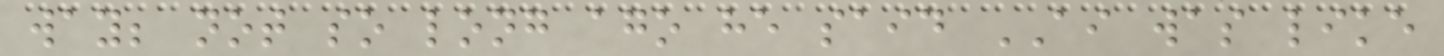way; not so long ago he said AI was like
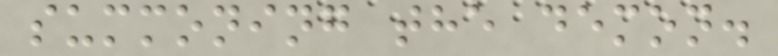summoning the demon.
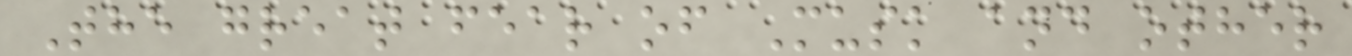The great fear of Musk and other
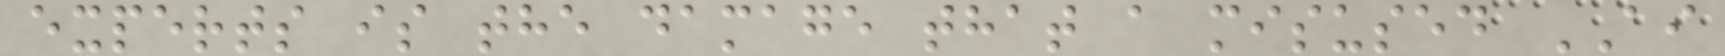experts is the damage that a misused AI
